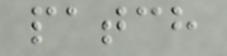patch
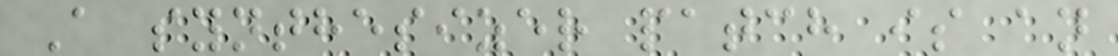A synthesizer patch is an
